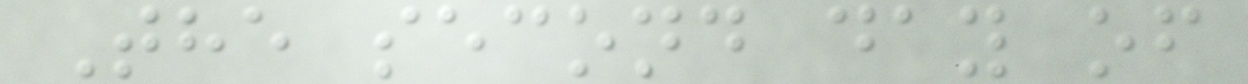The second day of
